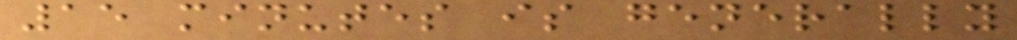15 minutes is generally
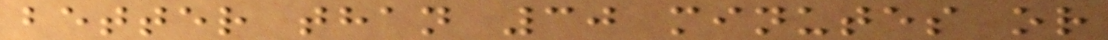better than 30 minutes or
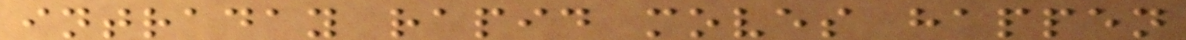intraday rapid moves happen
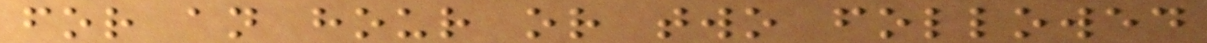for an hour or two followed
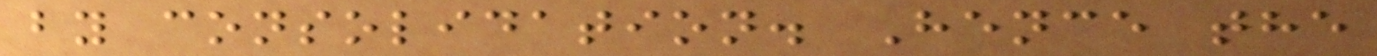by consolidation. Hence the
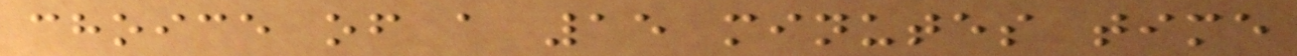choice of a 15 minutes time
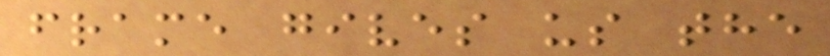frame gives us the
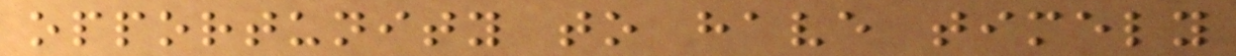opportunity to have timely
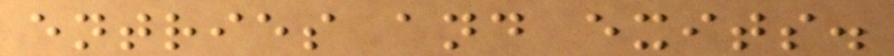entries and exits.
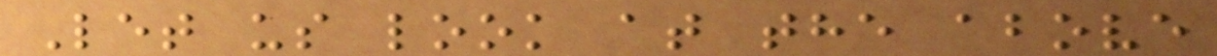Let us look at the above
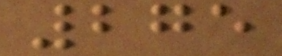275
